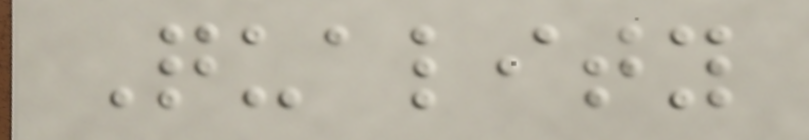Quality
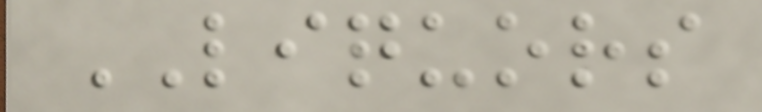LIQUORS
